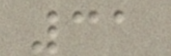31
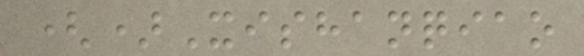()Xishanqiao
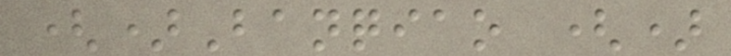()Banqiao ()
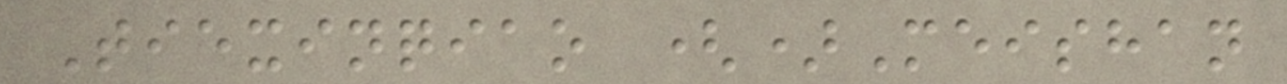Tiexinqiao ()Meishan
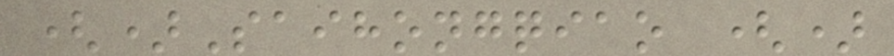()Saihongqiao ()
